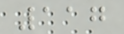117
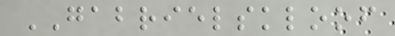GABRIELSKLOOF
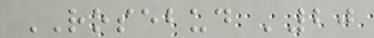ROSEBUD '20
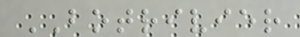BOTRIVIER
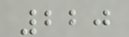220
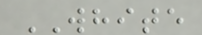WHITE
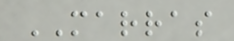MARRAS
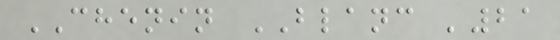CHENIN BLANC '21
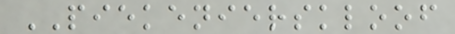PIEKENIERSKLOOF
